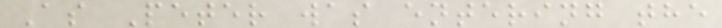As Peter was entering the
